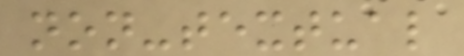non-textual
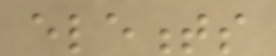elements
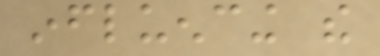influencing the
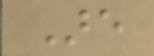Are
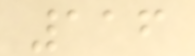116
